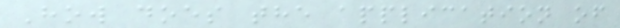How does the application of
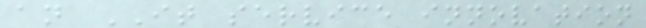an IT service innovation
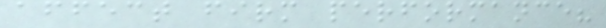affect firm performance?
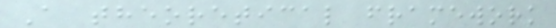A theoretical framework
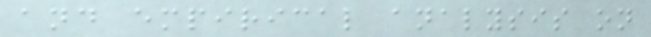and empirical analysis on
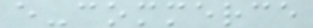e-commerce
